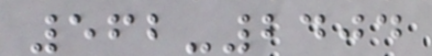562-2404
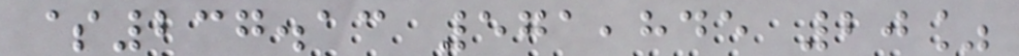$237.13 571,845 20%
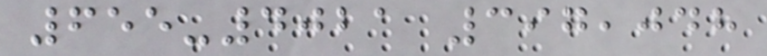655-4021 397,048
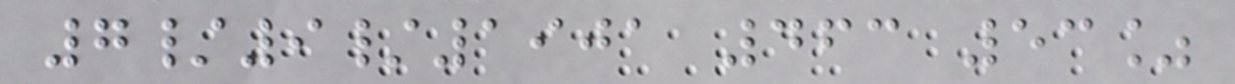7/9/1901 463 53%
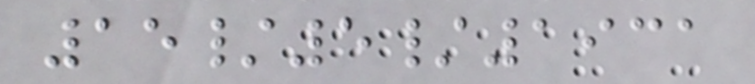15/5/1931
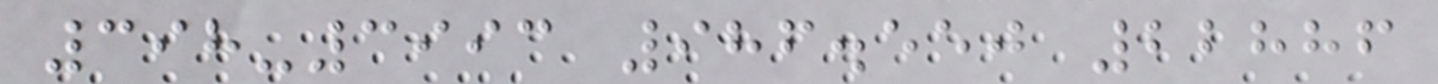398-3993 986.550 22886
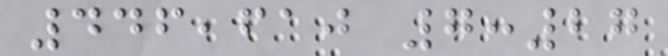446,610 7:27
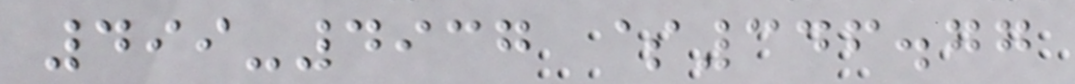499-4937 $346.77
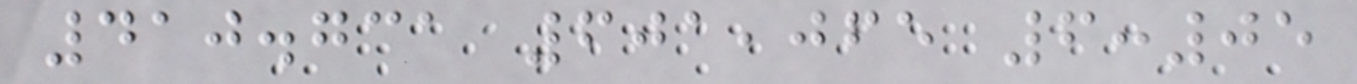410.731 601,065 6:05
